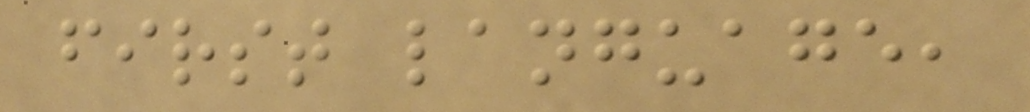first language,
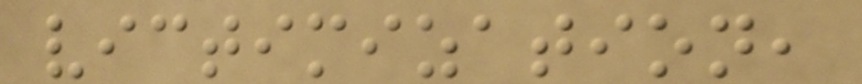victimization,
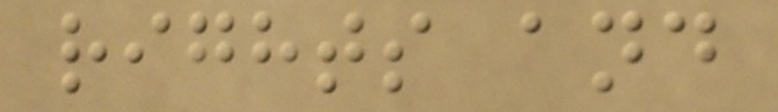rights and
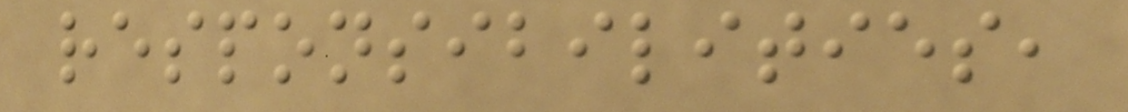responsibilities,
